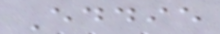Eddie
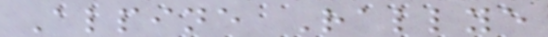Alpine Rallye
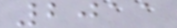2011
